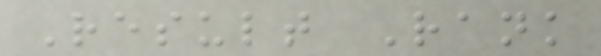Result Rank
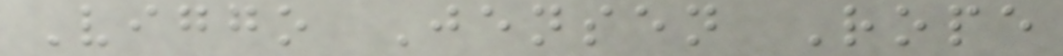Viggo Jensen Rope
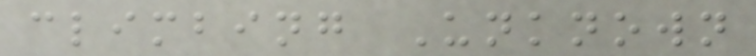climbing Unknown
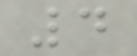4
